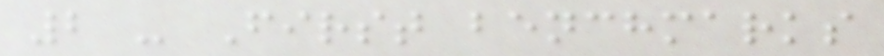2 - First benchmarks
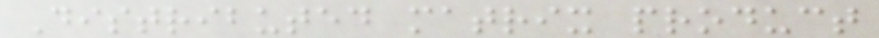Distributed matrix product
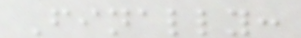Finally:
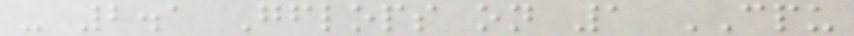- 2.1 Gflops on 1 CPU
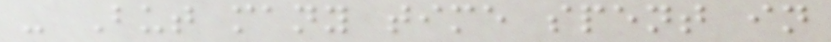- But many time spent in
